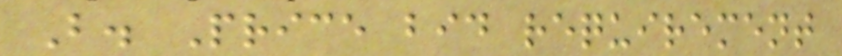B. Price bid requirement
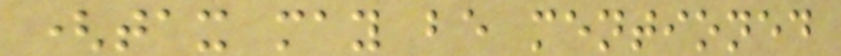(tax may be mentioned
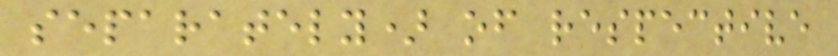separately) of respective
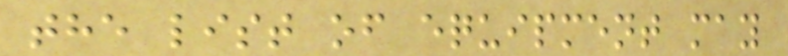the list of equipment may
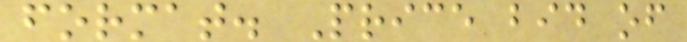format. Price bid of
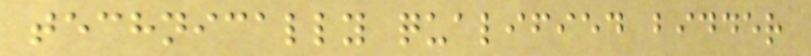technically qualified bidder
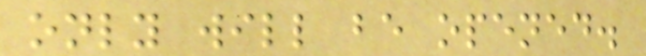only will be opened.
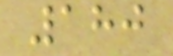180
